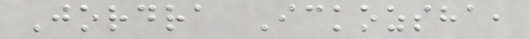Jordra Ickozsha,
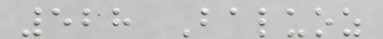528 Baluoz
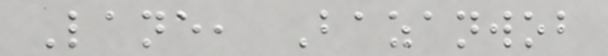Lane, Bazanwob
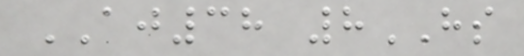AJ38 8HS
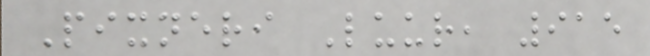Pixneri Luur, 915
